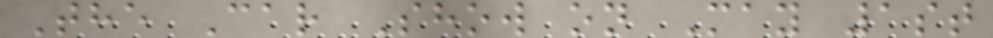The Car Show on May 1st
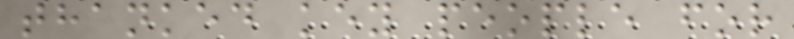thanked key people for
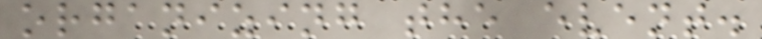organizing the event.
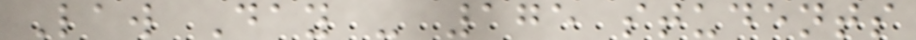Law Day - 175 students
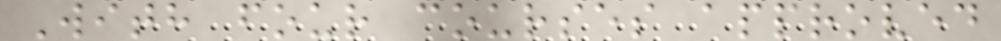With four courses approved
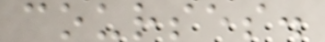courses.
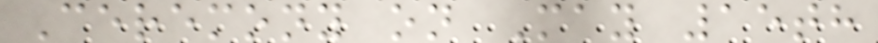Ceremony on May 15th
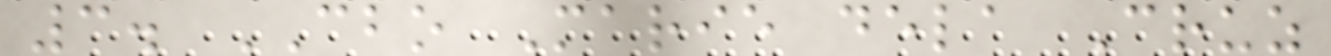3. CBO Marie dela Cruz
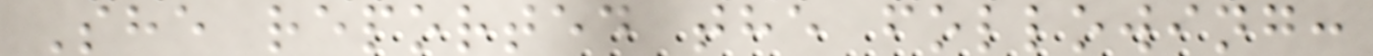She reported the following:
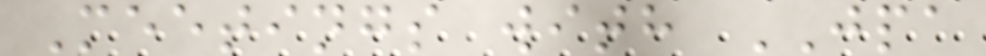Meetings with JPA
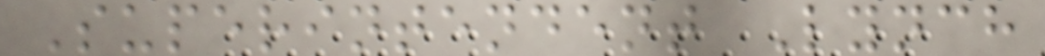Superintendent Lynch
